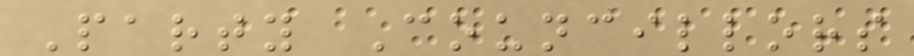Party Councillors
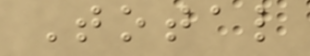Total
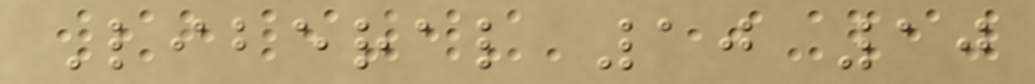Liberal 10 10
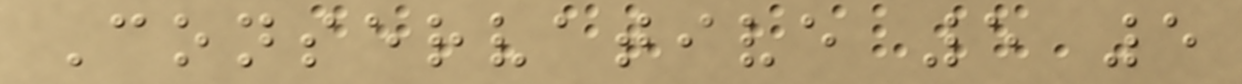Conservative 5 5
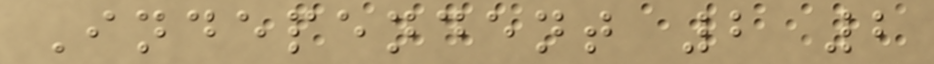Independent 2 2
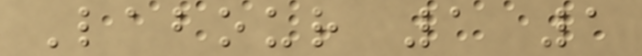Labour 1 1
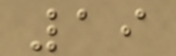19
